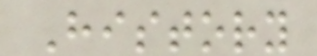History
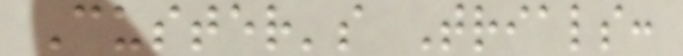Custer's Trials:
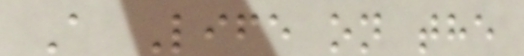A Life on the
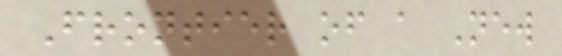Frontier of a New
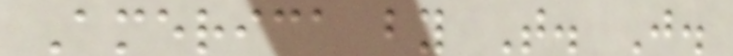America by T. J.
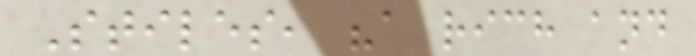Stiles, "a rich and
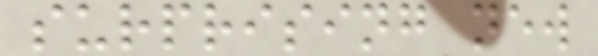surprising new
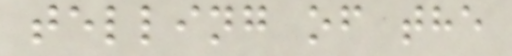telling of the
